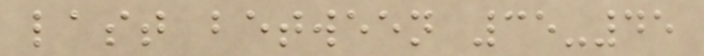last between 35-45
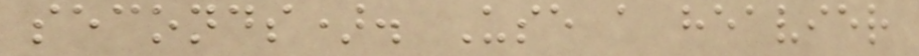seconds). Use a heavier
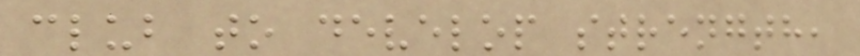club to develop strength,
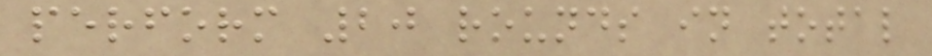perform 20 rounds in total
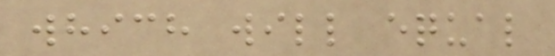which will equal
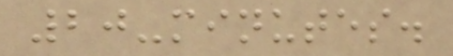20-minutes.
